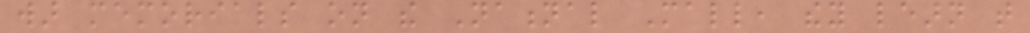war memorials on the National Mall, they learn that
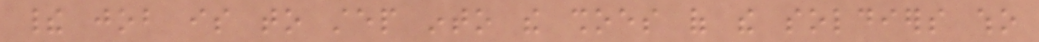their job is to step into the shoes of the soldiers who
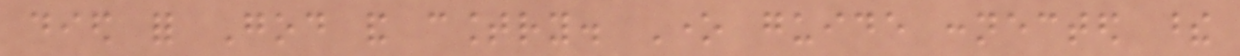died for God and country. One guide connected these
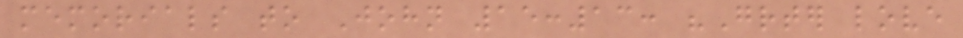memorials to John 15:13: "Greater love
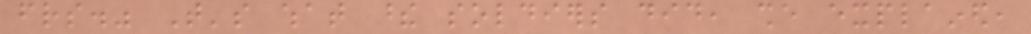friends." That's what these soldiers did, she explained,
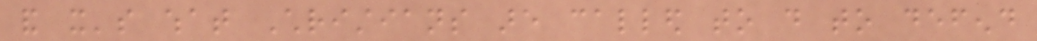and it's what Christians are called to do to defend
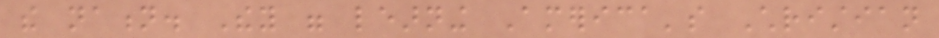the nation. They were learning America's Christian
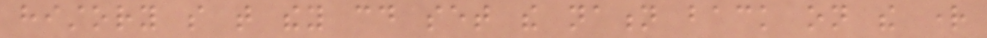history so that they could set the nation back on the right
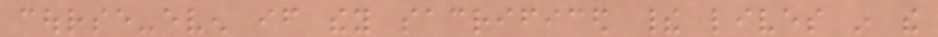course-even if they sacrificed their lives in the
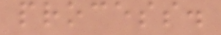process.
